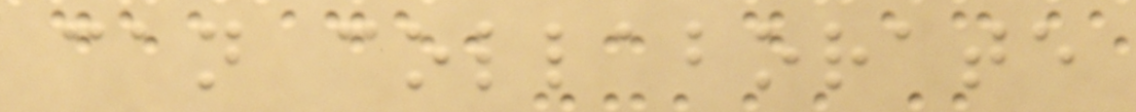can collaborate
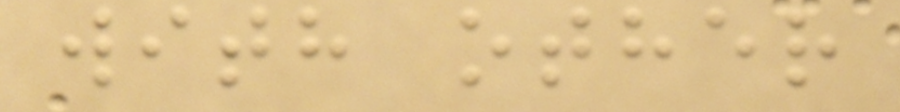with other
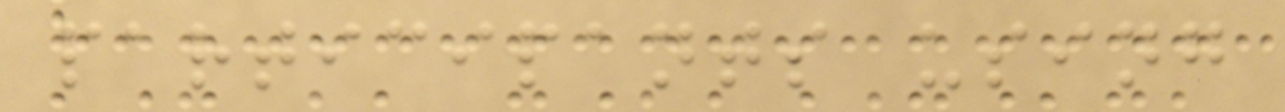participants using
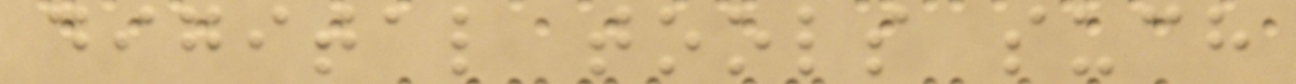digital tools such
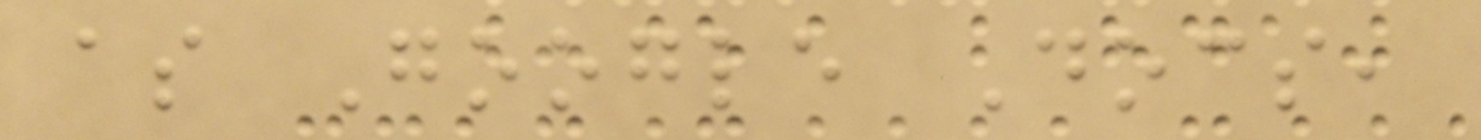as Google Docs,
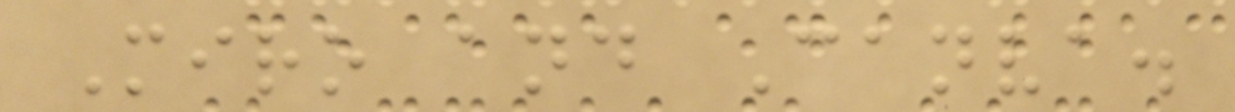Miro and Canva.
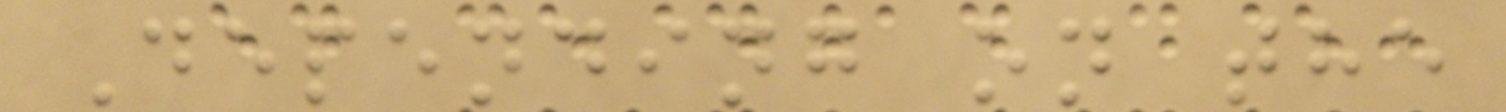Depending on the
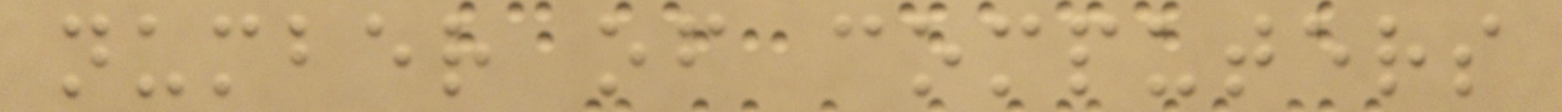number of computers
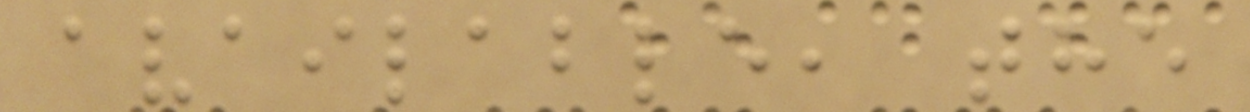available, the
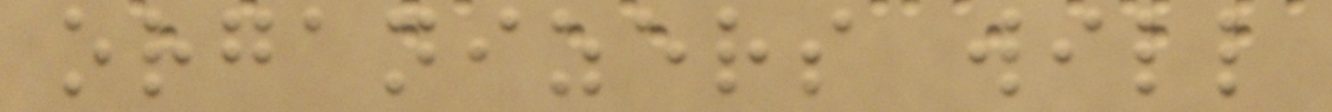organizers will
